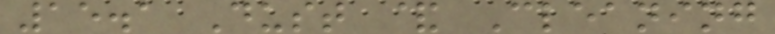15.1 Dust & Cleaning
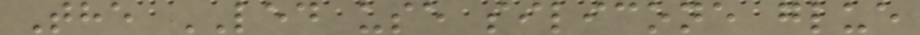The LED use silicone glue
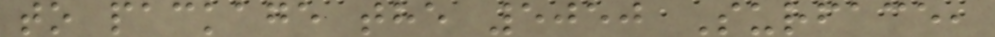to package the 5050 Surface,
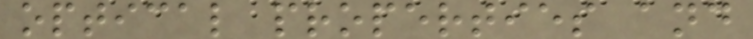optical properties and
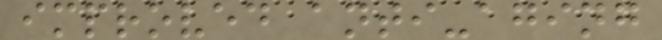improved anti-aging
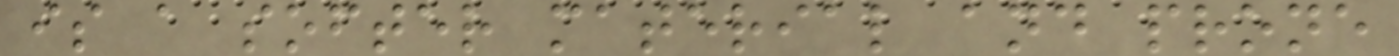is a softer material and prone
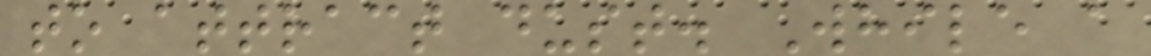to attract dust. While a
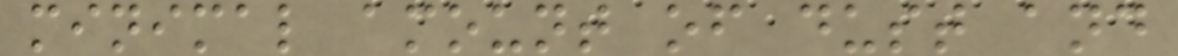minimal amount of dust and
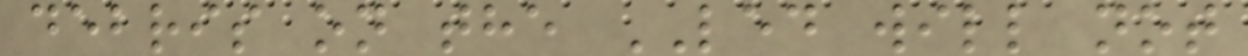debris on the LED will not
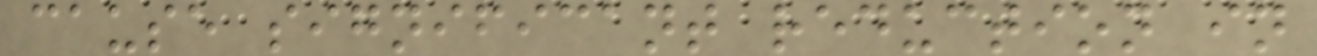cause significant reduction in
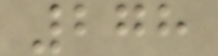278
